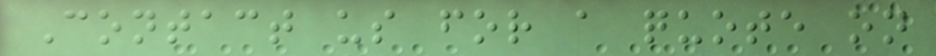Contact us for a quote on
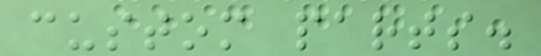custom parts.
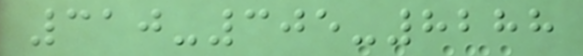310-305-8288
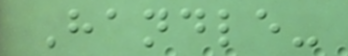Handle-
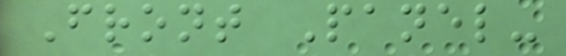Front Panel-
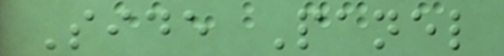Side Panel
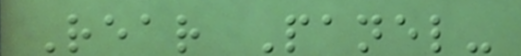Rear Panel-
